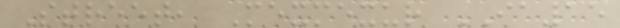Street, Mexmexur IA15
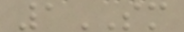1SM
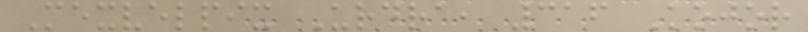Mexvelpix Urdra, 316 Kojor
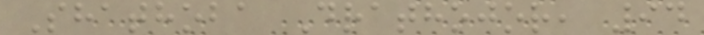Shathoba Drathojor, 94
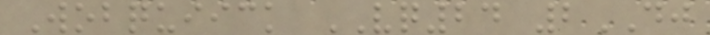Wobquiick VQ24 2DJ
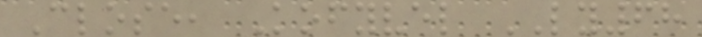Close, Kofyvel LY68
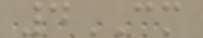4CM
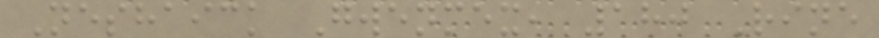Neshaick Gwenmex, 180 Rine
